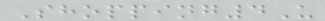Shopping4U
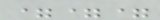===
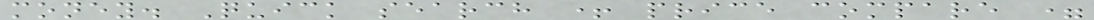money. Quick search + price compare =
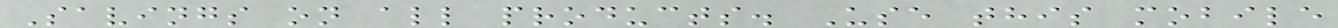Savings on all products. Use this mobile
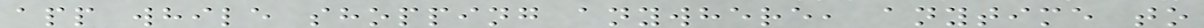app while shopping anywhere, anytime to
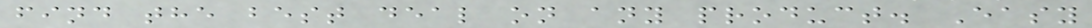find the best deal on any product. Easy
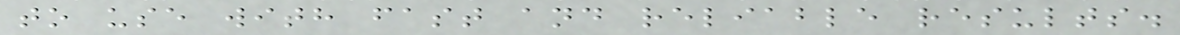to use with fast and reliable results.
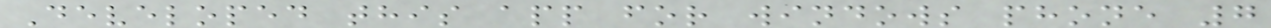Developed this app for windows phone 7
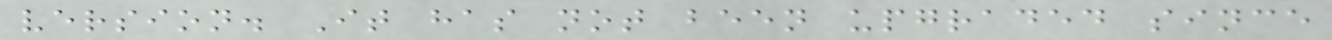version. It has not been upgraded since
